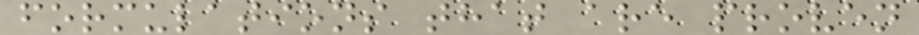formulations that are proven
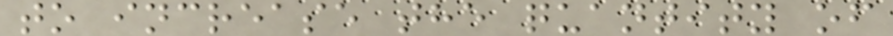to increase the quantity of
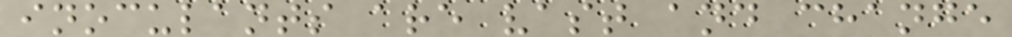inoculants are vast and change
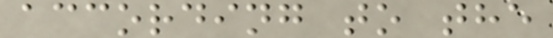according to the
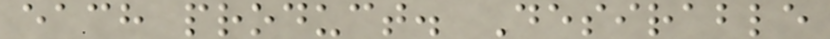each product. Desirable
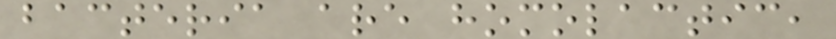bacteria are homolactic,
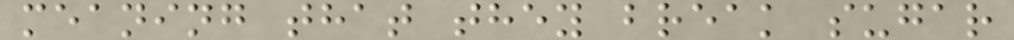meaning that they break sugar
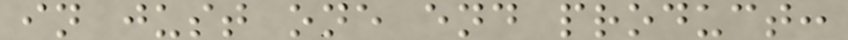in just one end product:
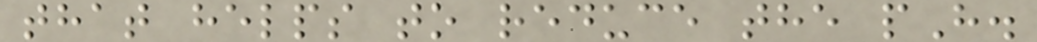that helps to reduce the pH.
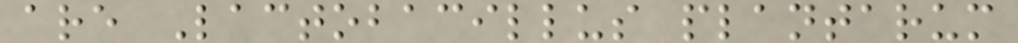are Lactobacillus plantarum
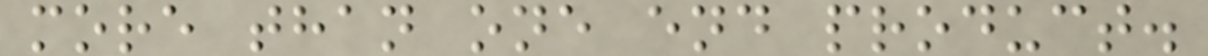more than one end product.
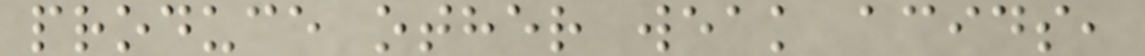produce other weak acids,
